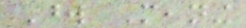Word Meaning
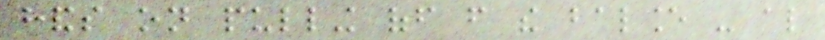hands on pulling off from the balance - also
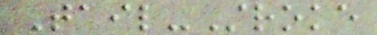Tail-Stroke
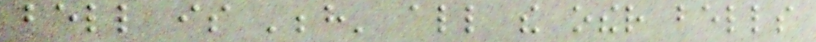bell is 'behind' all the other bells
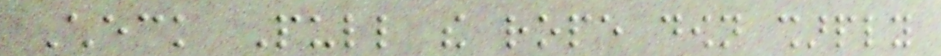Check Pull the rope down sharply
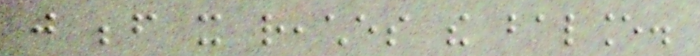just before it reaches the balance.
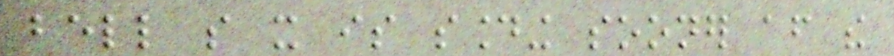bell so it is sounding sooner after the
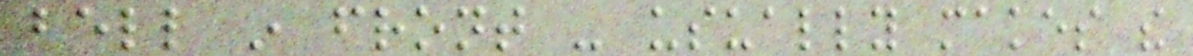bell in front - usually makes the
